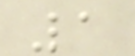1
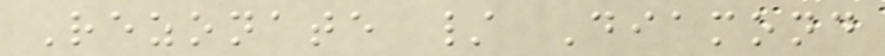Rezonate / Diamond
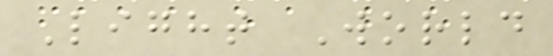Light World
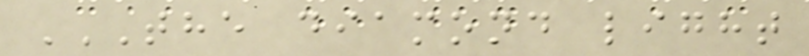THE DIAMOND LIGHT
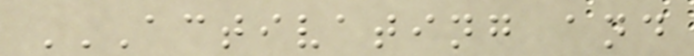ACTIVATING AND
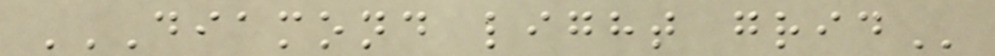DIAMOND LIGHT GRID
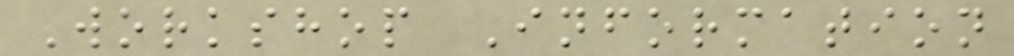Workshop Information
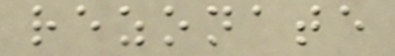rezonate
